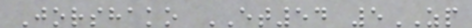Jorshako ET54 5ZP
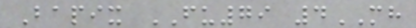Bapix FU79 4MH
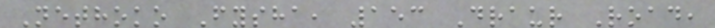Nethoko Fysha, 153 Draur Road,
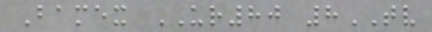Bamex UR80 8TV
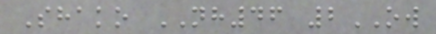Shako NH46 2OW
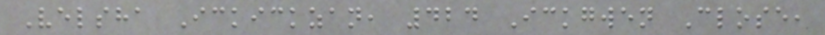Velsha Ickickzan, 424 Ickgwen Close,
